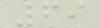69
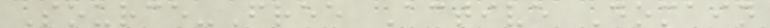Source-Free Active Domain
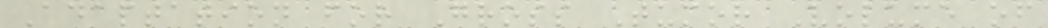Adaptation for Gross Tumor Volume of
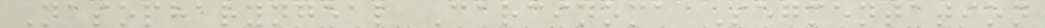Nasopharyngeal Carcinoma Segmentation
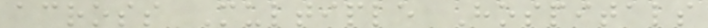across Multiple Hospitals
